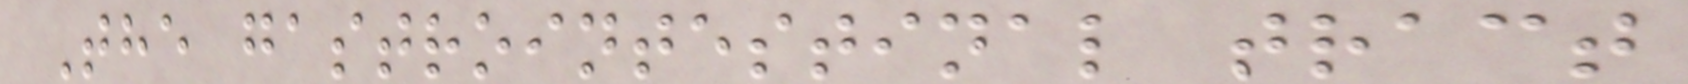The gastrointestinal tract
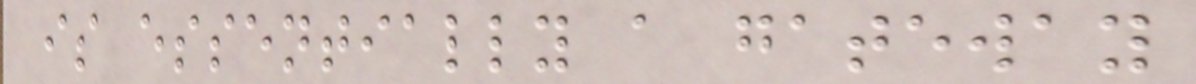is essentially a gateway
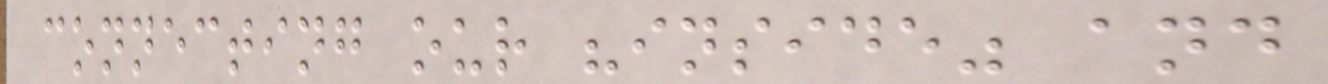connecting our "inside" and
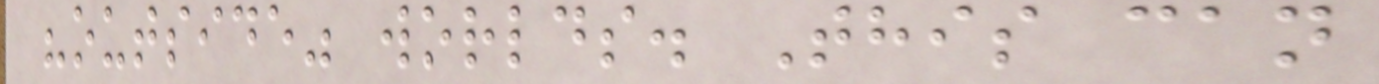"outside" worlds. This can
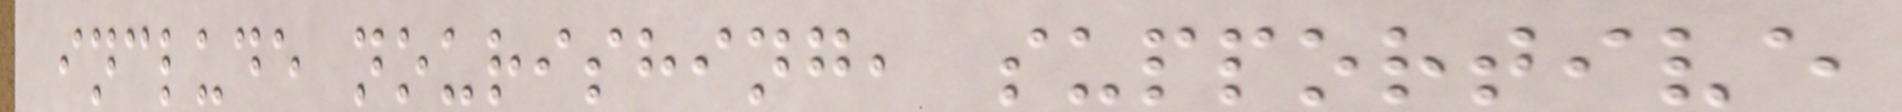include nourishing, supportive
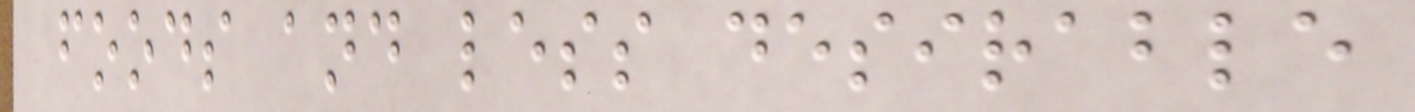foods and less desirable
